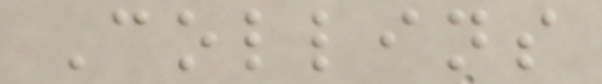Collins
